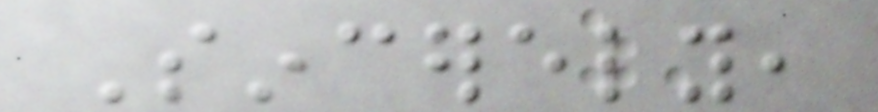Sincerely,
